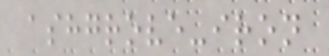ashgrove-iron
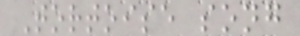Tortoise song
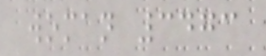woman 3473
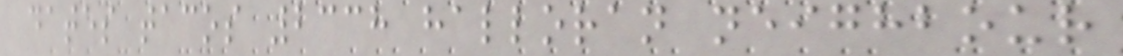dates tacos 2338 halloran neighbour
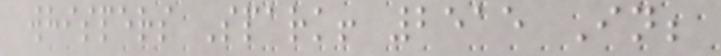whispers Spark! 2515 In;
